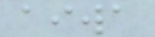aiwa
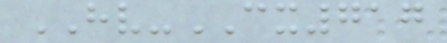HV-CX717
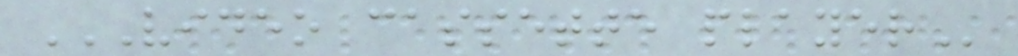VIDEO CASSETTE PLAYER
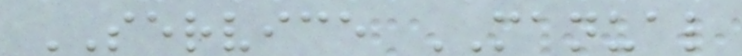SERVICE MANUAL
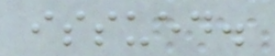issued.
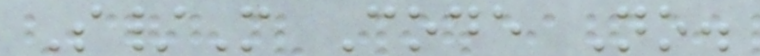S/M Code No.
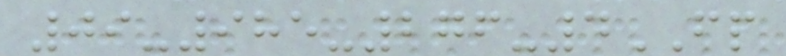09-985-276-4FP
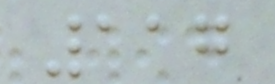117
